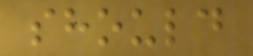should
